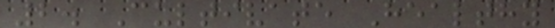2. Cultivate Healthy
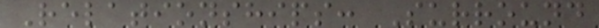Relationships: Surround
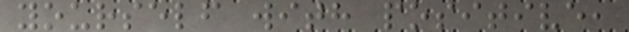yourself with positive,
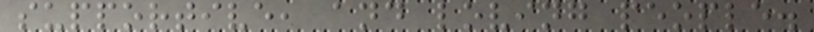supportive, and loving people.
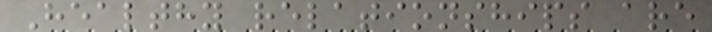Healthy relationships are
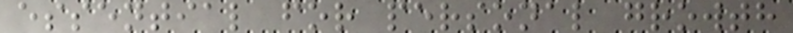essential for personal growth
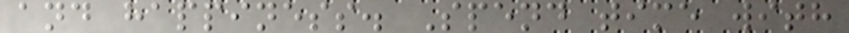and happiness. Spend time with
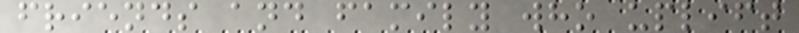friends and family who uplift
